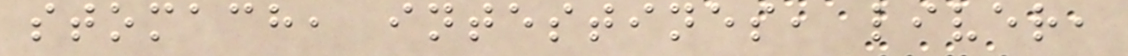stomach, intestines, liver,
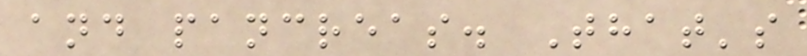and pancreas. That's
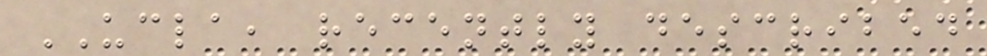UCLA, recently described
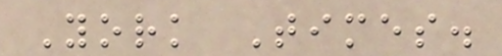York Times.
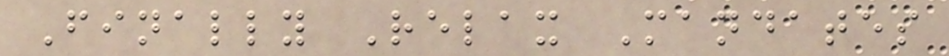Finally Relax Mandates
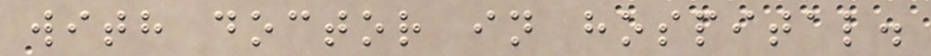with doctor in hospital.
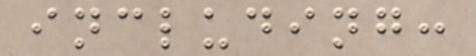including:
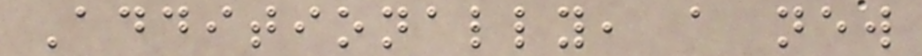Additionally, a new
